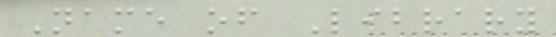Name of Library
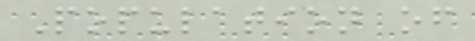Population of
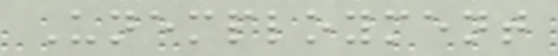Unemployment
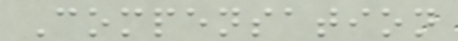Compensation
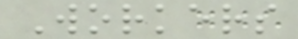Workers
